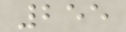255
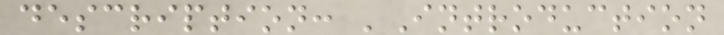description: 'Introduction
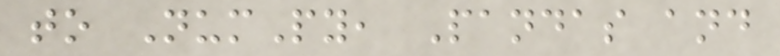to NumPy, Pandas and
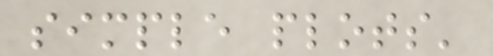simple plots'
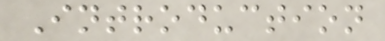Introduction
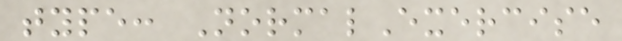type: NormalExercise
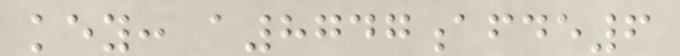key: a8747afde6
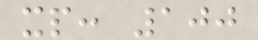xp: 100
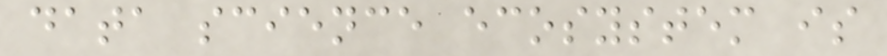data science ecosystem is
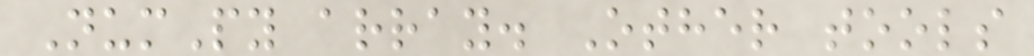NumPy array. Other tools
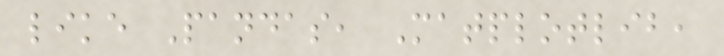like Pandas, Matplotlib,
